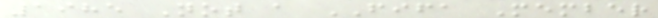1985 Not a FIFA Member
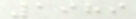1989
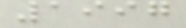1997
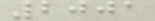2001
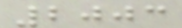2003
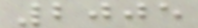2005
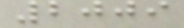2009
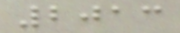2013
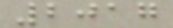2017
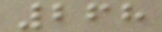268
